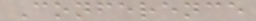Conference
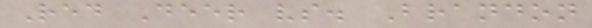Red Deer vs. Brandon
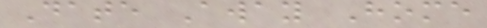Date Away Home
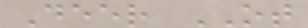Deer OT
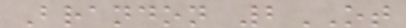Brandon 2OT
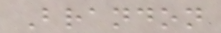Brandon
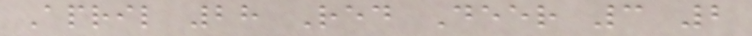April 28 Red Deer 3 2
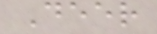Deer
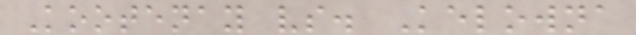Kootenay vs. Kelowna
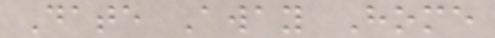Date Away Home
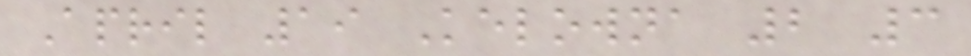April 19 Kelowna 2 3
